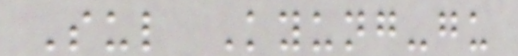Sul Kyung-gu
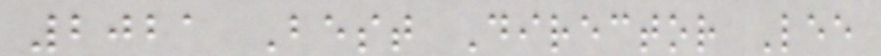2021 Best Director Lee
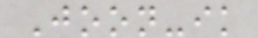Joon-ik
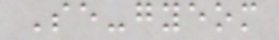Se-gyeom
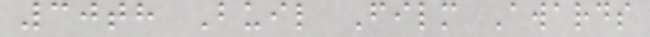30th Buil Film Awards
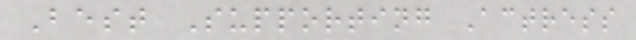Best Supporting Actress
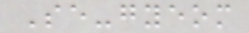Se-gyeom
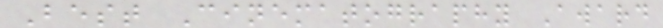Best Cinematography Award
